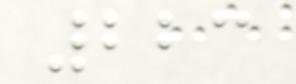223
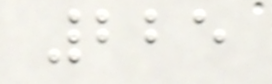225
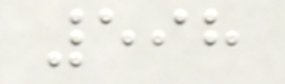598
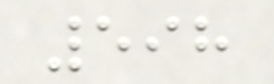598
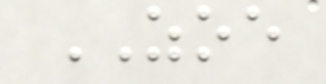ZOE
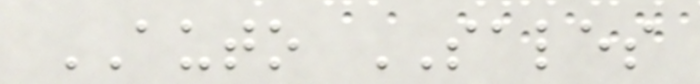AUTO SALES
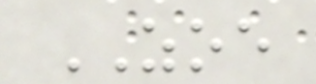ZOE
